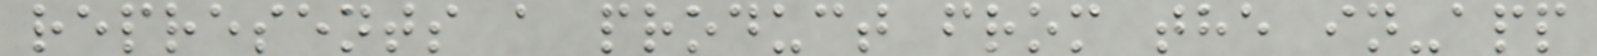represents a product from the in-app
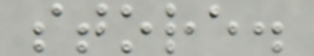store.
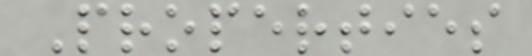Properties
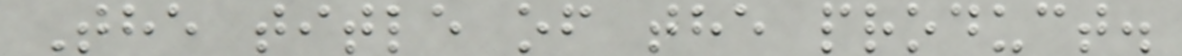The title of the product.
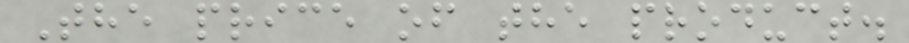The price of the product.
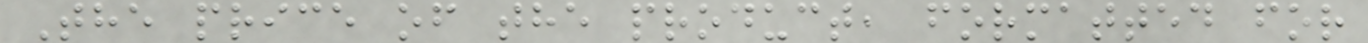The price of the product, formatted for
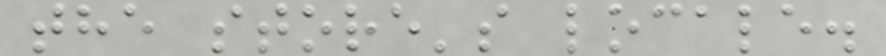the store's locale.
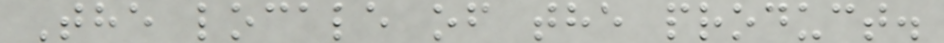The locale of the product.
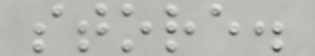store.
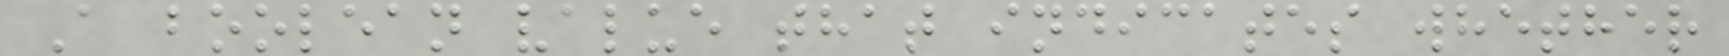A boolean value that indicates whether
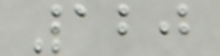120
